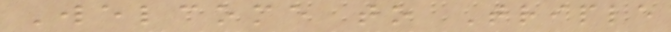Welcome to Triple
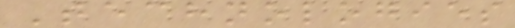Technologies
